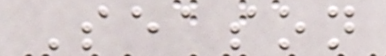Season
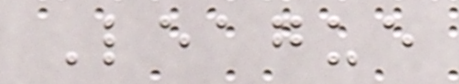League
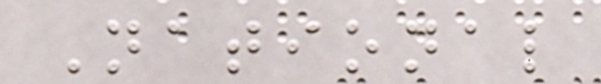National
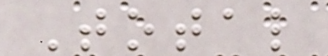Total
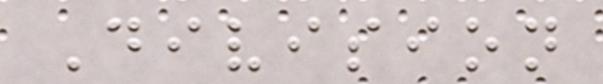Division
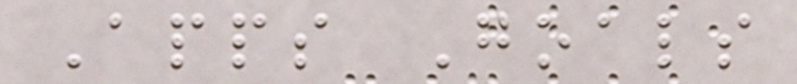Apps Goals
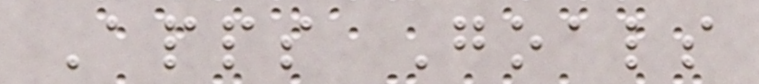Apps Goals
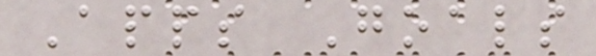Apps Goals
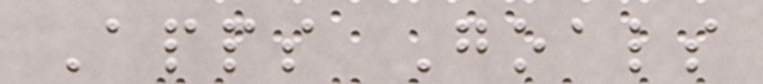Apps Goals
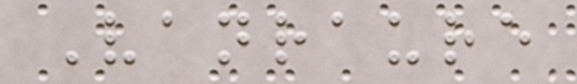Vanraure
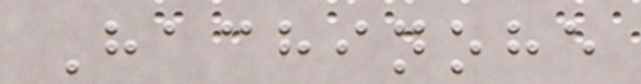Hachinohe
